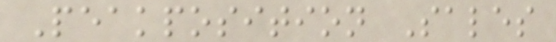Peakposition Sales
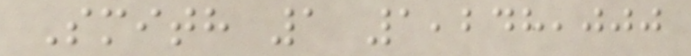Smith 1 1,248,000
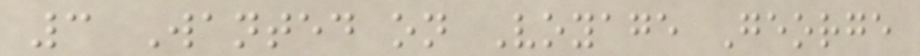3 Wanted on Voyage George
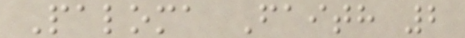Paloma Faith 2
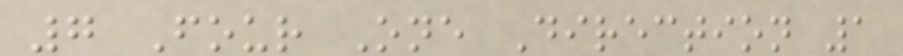7 Four One Direction 1
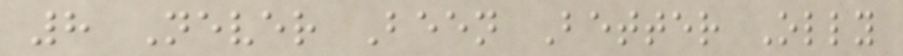8 Never Been Better Olly
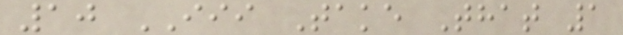10 III Take That 1
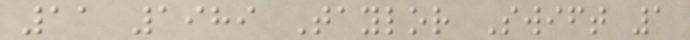11 1989 Taylor Swift 1
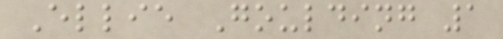Ellie Goulding 1
